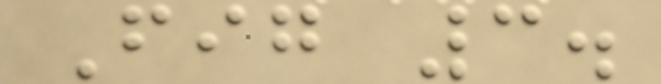Fig 3.
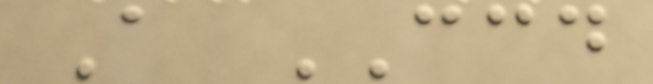A CCD
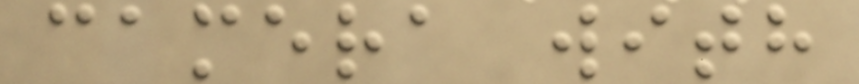camera with
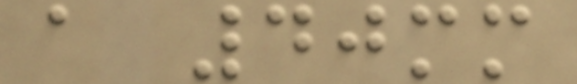a 40mm
